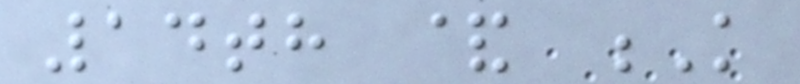14th & K
